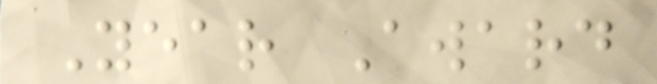Year Award
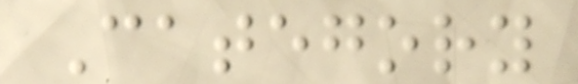Category
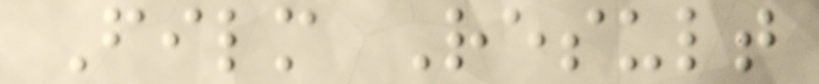Film Result
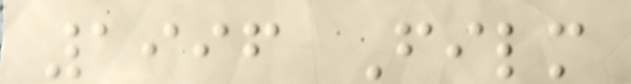1996 Film
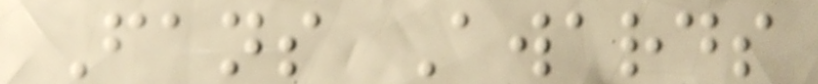Fans Awards
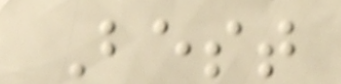Best
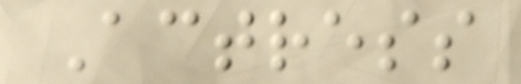Actress
